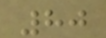80
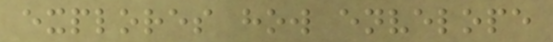explores how envelope
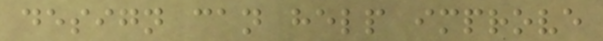design can help improve
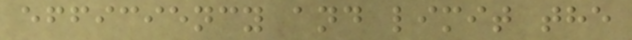efficiency and limit the
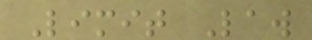Limit Law
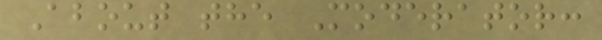About the Moderator:
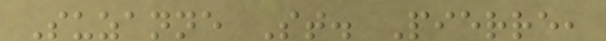Suzanne St. Pierre,
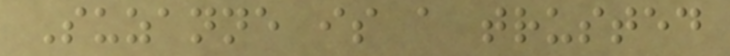Suzanne is a trusted
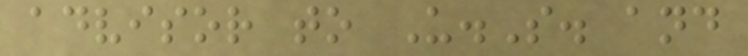advisor to U.S. and
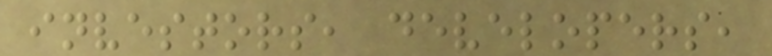investors, developers,
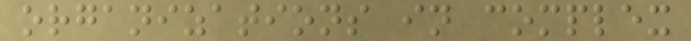organizations in complex
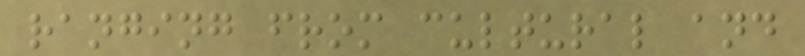ranging from cultural and
